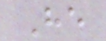He
